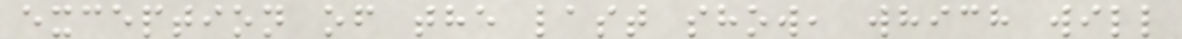exception of the last show, which will
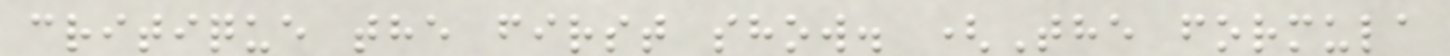critique the first show. (The formula
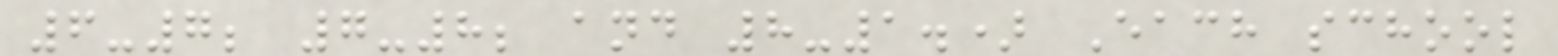6-7; 7-8; and 8-1.) Each school
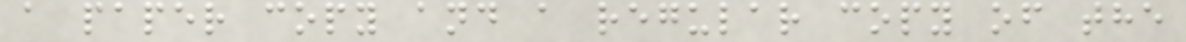a paper copy and a regular copy of the
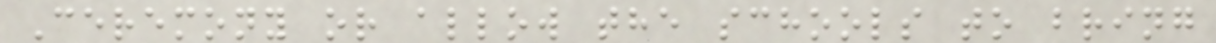Ceremony or allow the schools to bring
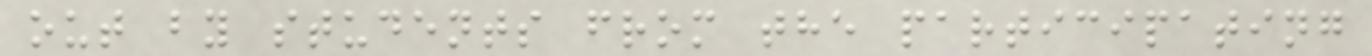out by students from the participating
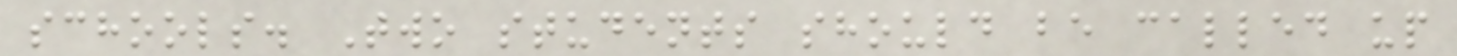schools. Two students should be called up
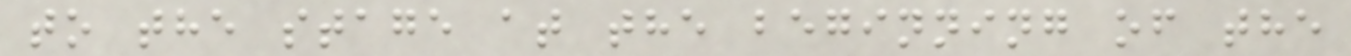to the stage at the beginning of the
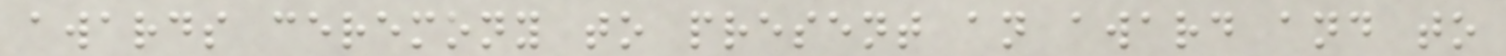awards ceremony to present an award and to
